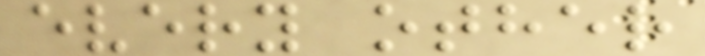every other
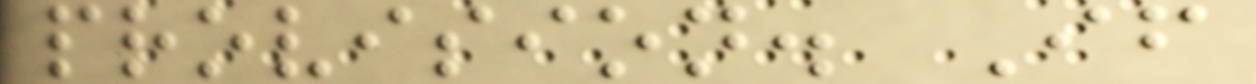provision. If
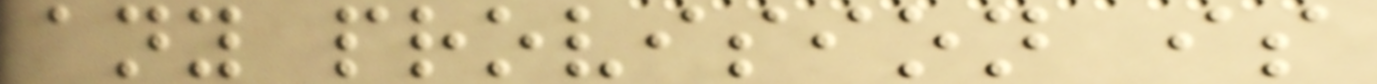any provision is
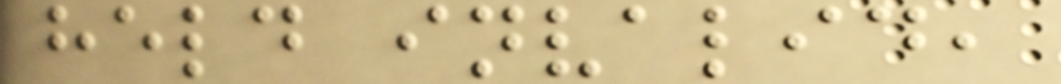held invalid,
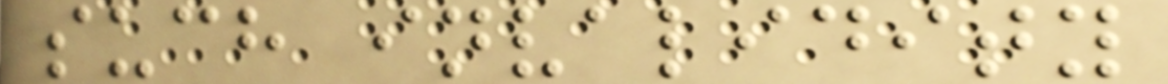such invalidity
